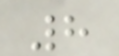8
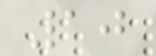10
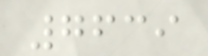7639
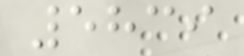5839
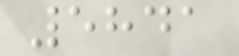5841
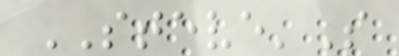STEVE'S
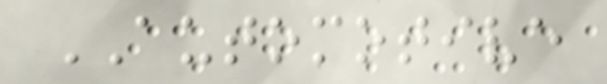AUTOMOTIVE
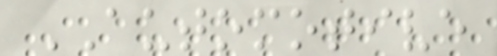AUTOMOTIVE
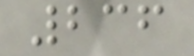236
